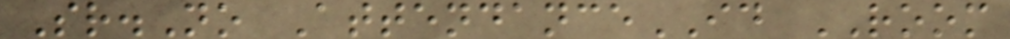Sr.No AttendanceID ROOM
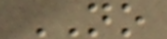NO
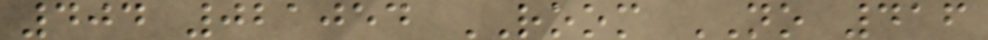404 021054 ROOM NO 416
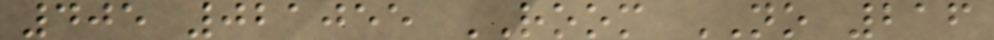405 021055 ROOM NO 216
